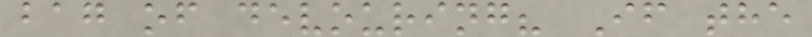bag of devouring? If the
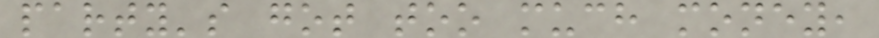party's got too much money,
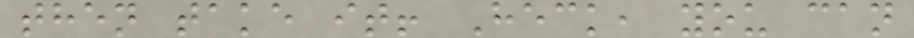then take it! Heck, you can
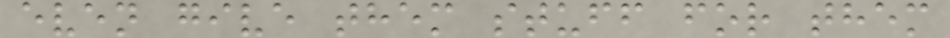even give them stuff for them
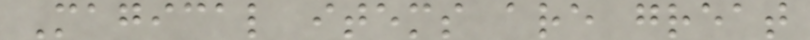Magical items are great
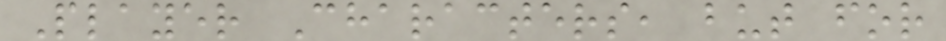Player Characters, but for
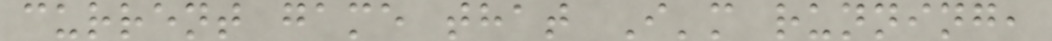current game that I'm running,
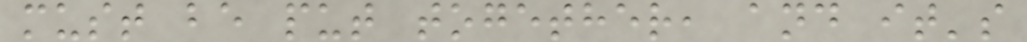must be put together, and it's
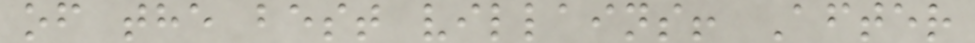of the best villains! After
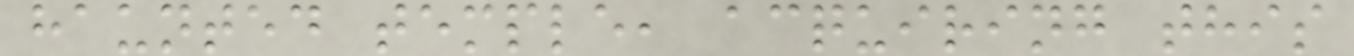haunted temple, acquiring this
